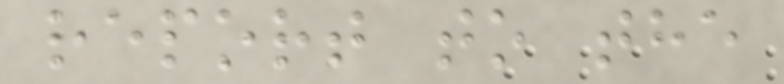report to the
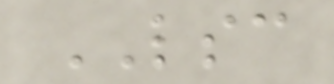LSC
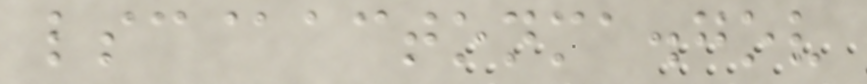lsc@actonma.gov
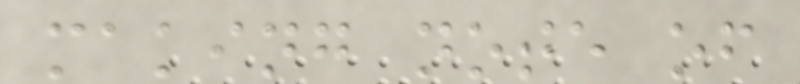making note of
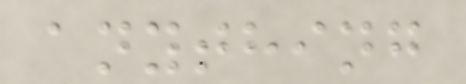anything
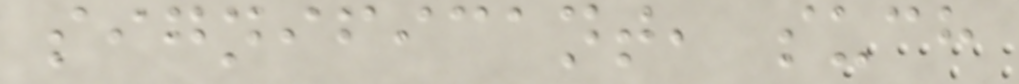significant, such
